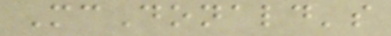McDonald's
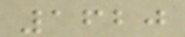1620
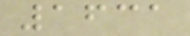1631
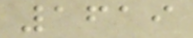1619
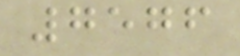7576
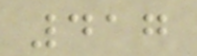417
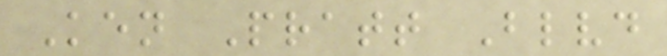Ken Pratt Blvd
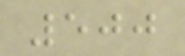500
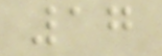17
